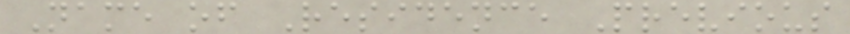Name of Residence Previous
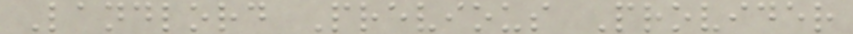Landlord Previous Provider
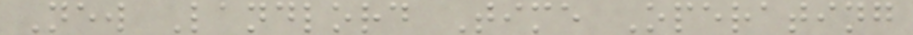New Landlord Time Operating
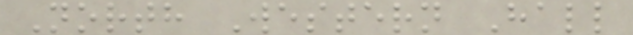North Western Hall
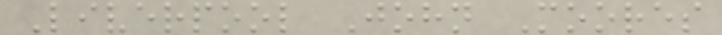Liverpool John Moores
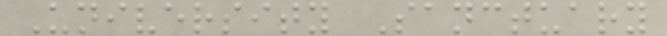University Sanctuary
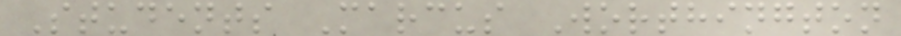Students Marcus Worthington
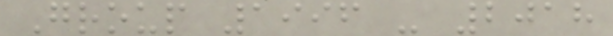Group 1996 - 2018
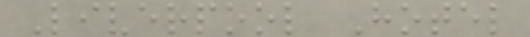Liverpool Hotel
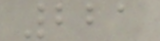221
